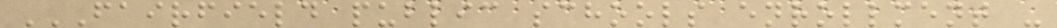FAIRFIELD PUBLIC SCHOOLS ENROLLMENT -
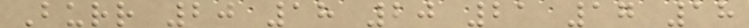Burr 20 18 20 21 17 18
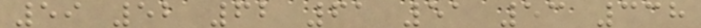59 52 62 61 51 53 338
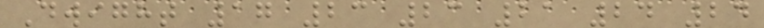Dwight 17 23 23 21 24 24
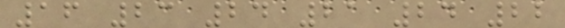16 23 24 21 24 22
